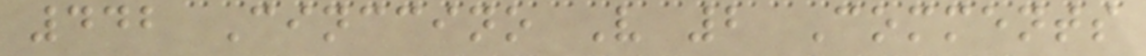442 Cinccino V 2 Comments
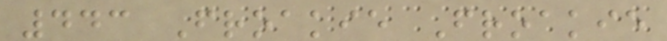443 Froakie Froakie
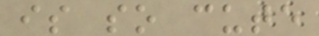is so cute
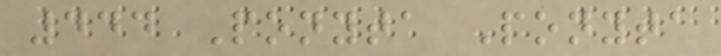444 Ponyta Ponyta
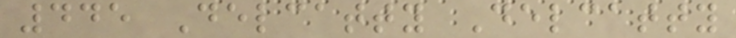445 Delcatty Delcatty
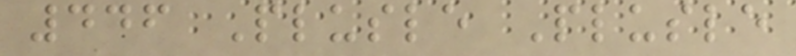446 Plusle Plusle
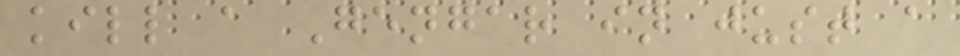kill a Gengar in just a
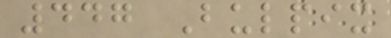447 Bulpix
